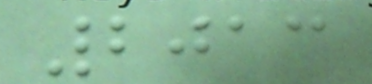2013
